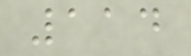114
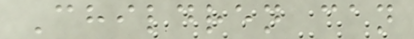Children can
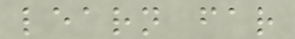learn far
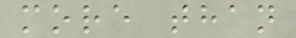more than
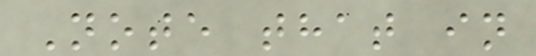Note that in
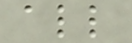all
